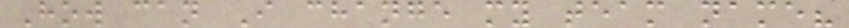How can I change my team name?
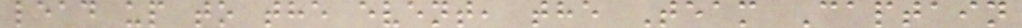lead up to the event, the Team Captain
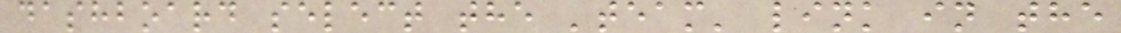dashboard select the 'team' link in the
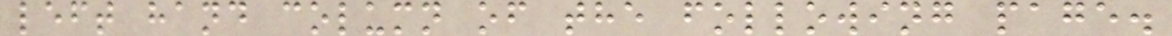left hand column of the following page.
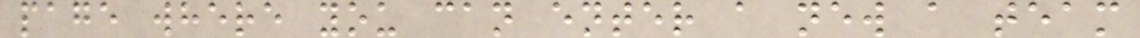page where you can enter a new a team
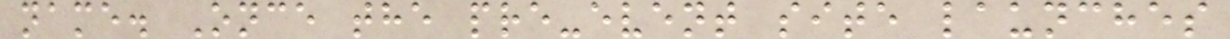name. Once the pre-event site launches
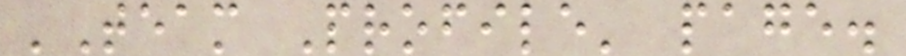'Team Profile' page.
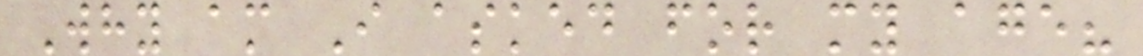Why am I asked for my age?
